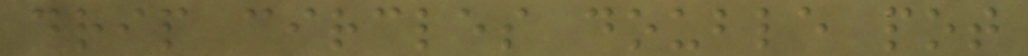drip circles double pot
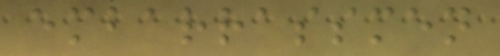embarrassmen
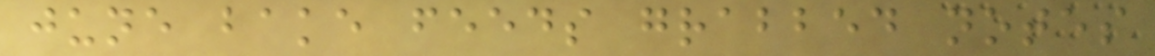june bake feeds grabbed notes
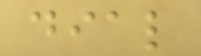dial
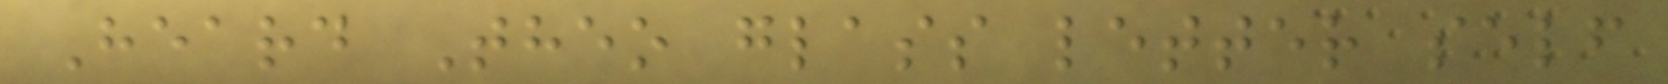Heard Theo glass letter self
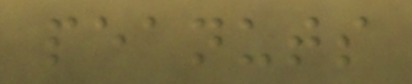peanuts
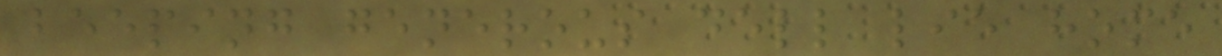beeping generous dell lie home
